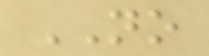NO
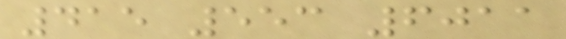415 553 6011
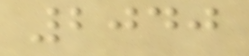2040
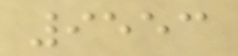9553
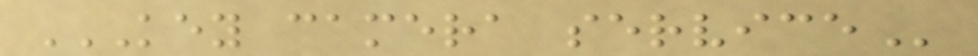KEY CAMERA SERVICE
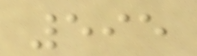595
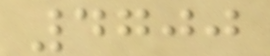4700
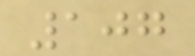107
